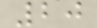20
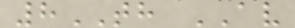8TH AV
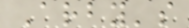Arby's
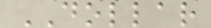DOLLAR
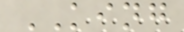KING
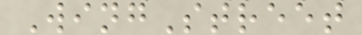WingStreet
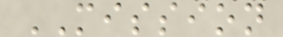MISSION
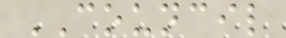COUNCIL
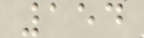154
